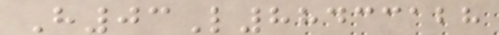H03L88433128
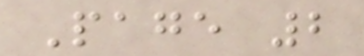Page 2
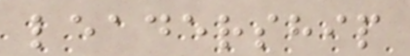leadership
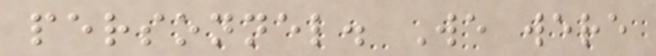personnel. We were
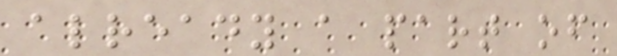already a part of
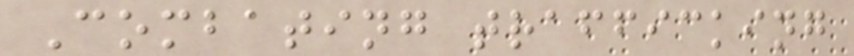Combating trafficking
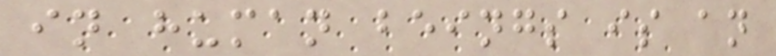in human beings is an
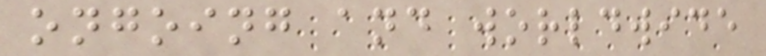ongoing and worldwide
